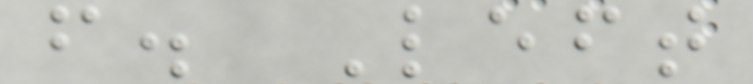f. Left
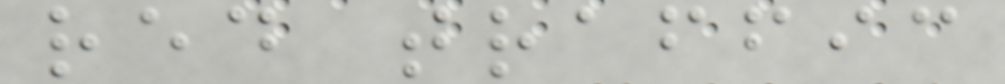red traffic
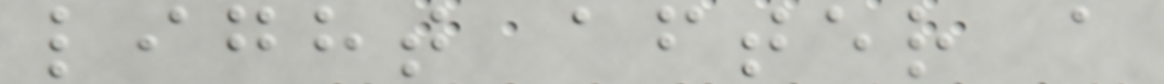light after a
